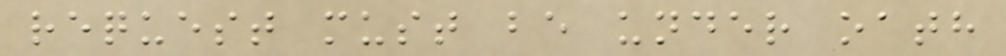request must be under oath
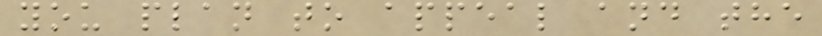you plan to appeal and the
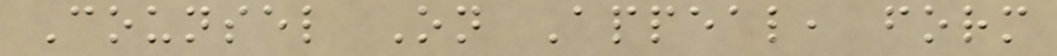Counsel On Appeal, form
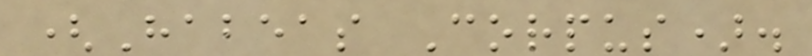(Habeas Corpus).
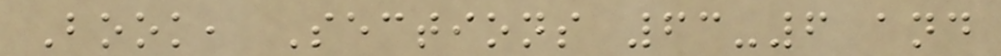Book, Sections 63-6 and
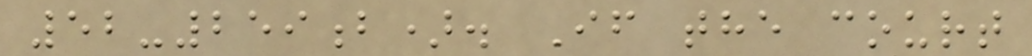52-259b). If the court
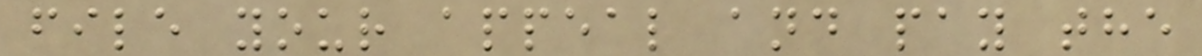file your appeal and pay the
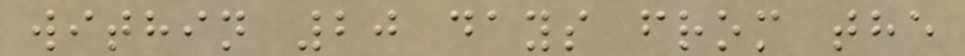within 20 days from the
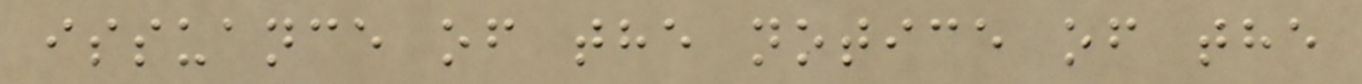issuance of the notice of the
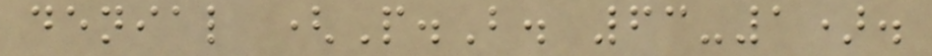denial (P.B. 63-1).
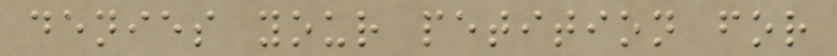denies your petition for
